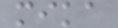mika
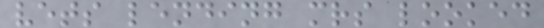vets lending mrs looked
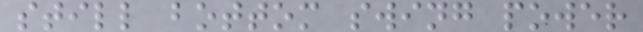still bottom swing power
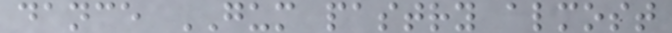dance GUM pastry almost
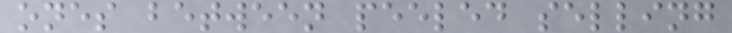ones between peeled selling
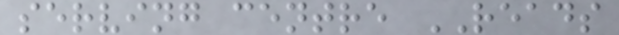serving centre READS
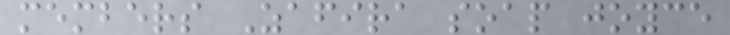members Zafira soap joyce
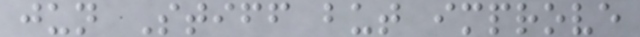jun Stiff but improve
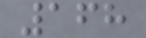168
